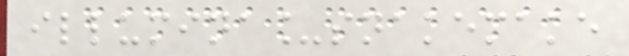illumina_snakemake
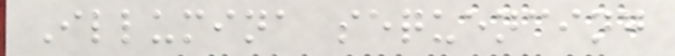Illumina sequencing
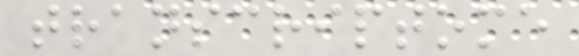transcriptome
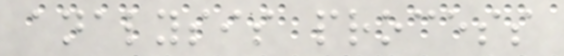analysis process
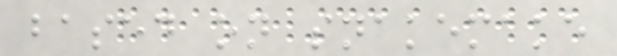based on snakemake
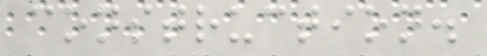construction.
